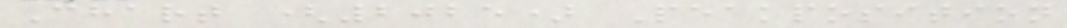Chart (2025) Peakposition
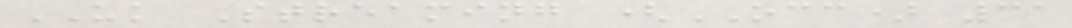UK Streaming (OCC) 31
